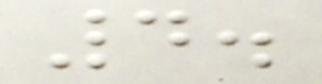4.
